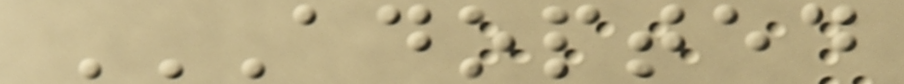ADOPTED
